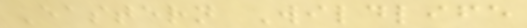Eastern Wildlife
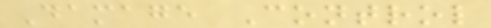Damage Control
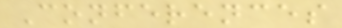Conferences
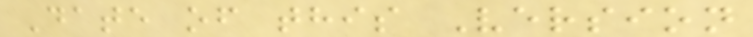Date of this Version
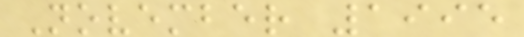November 1995
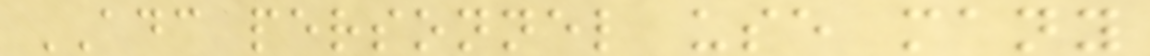ADC personnel use many
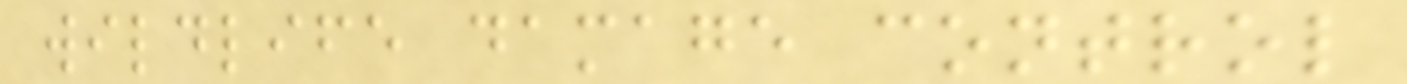wildlife damage control
